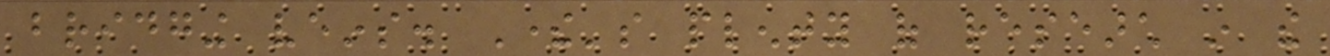bridging veins. There's plenty of research in the
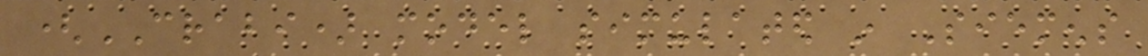(CRABI) model simulated in Siemens
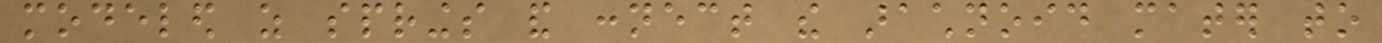modeled as springs and connect the arachnoid mater to
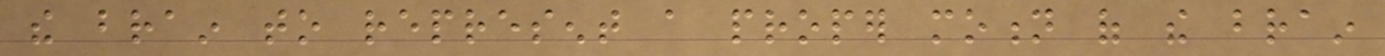the brain to represent a proper motion of the brain
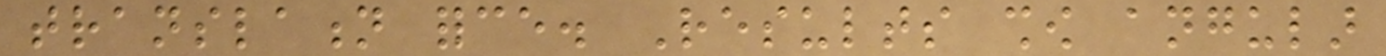translation force. Results show angular
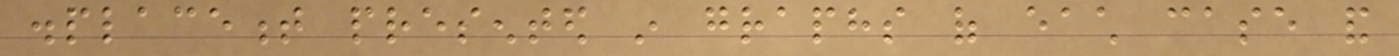displacement presented in graphs of each case and
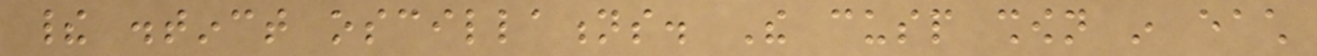their distinct oscillations. The cusp shown in each
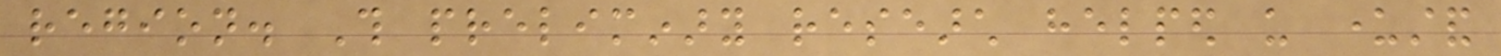region. This preliminary research helped us understand
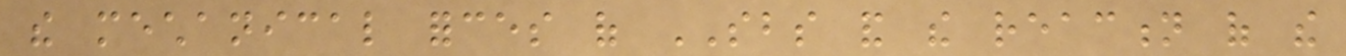the mechanical forces of SBS and the reaction of the
